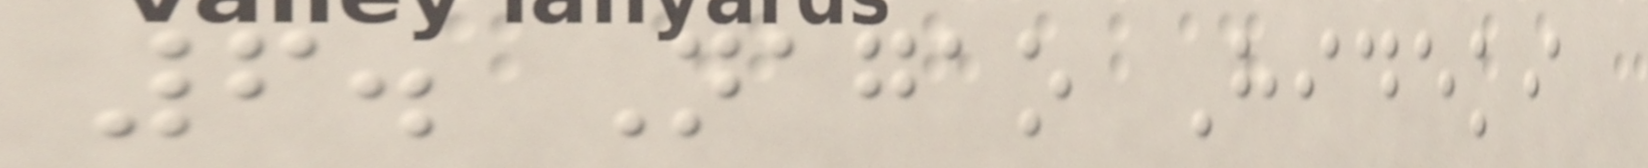6. Nagao Hideki
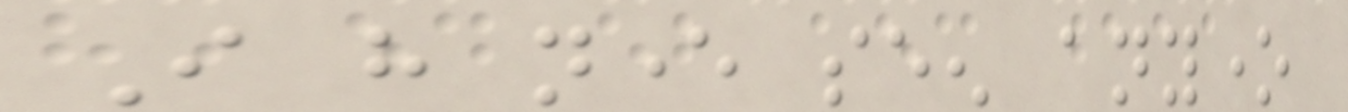I have never seen anyone
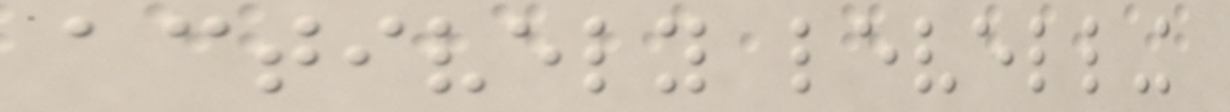actively levelling
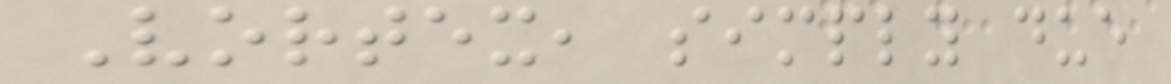Vortex, simply due
